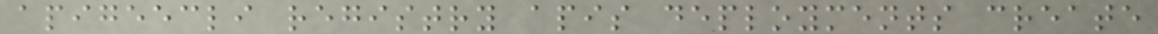apigeecli registry apis deployments create
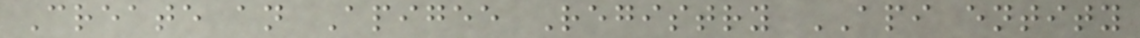Create an Apigee Registry API entity
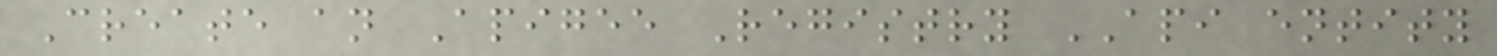Create an Apigee Registry API entity
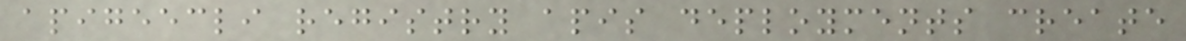apigeecli registry apis deployments create
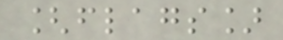[flags]
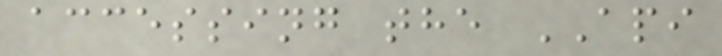accessing the API
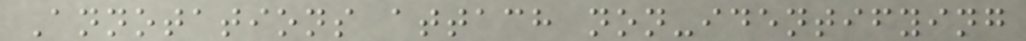Annotations attach non-identifying
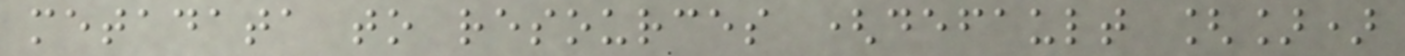metadata to resources (default [])
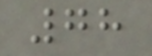78
